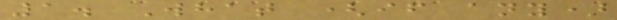1. What (if any)
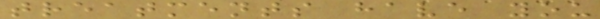treatments have you
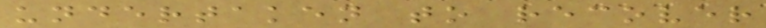undertaken to recover
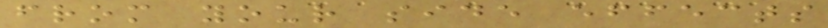from your side effects
